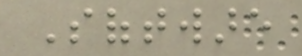Software
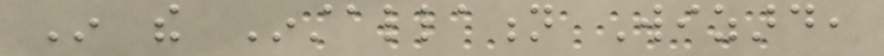In the Installation Wizard,
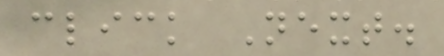click Next.
